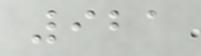921
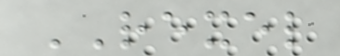REXEL
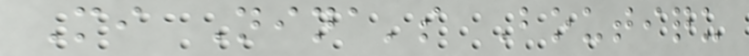Mi Nina's Boutiqu
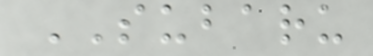SUBARU
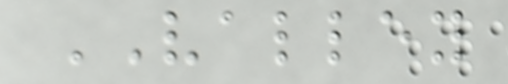VALLEY
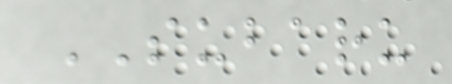SUBARU
